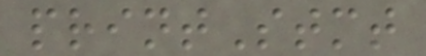printStmt
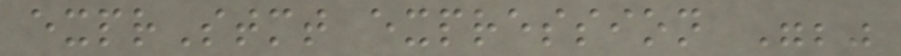exprStmt expression ";"
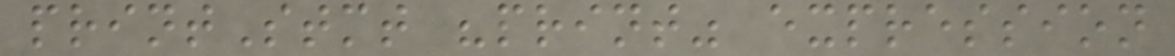printStmt "print" expression
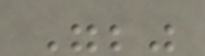";"
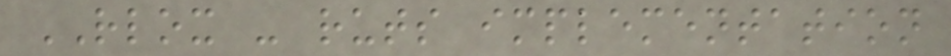RLOX - ruts implementation
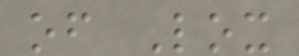of Lox
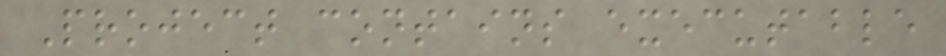Project contains executable
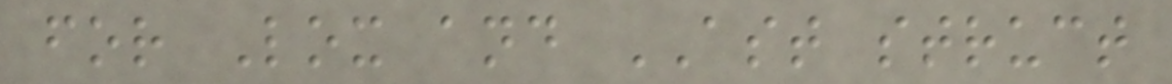for Lox and AST struct
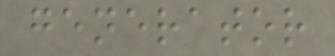generator
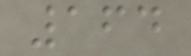164
